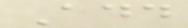Add
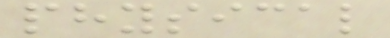physical
